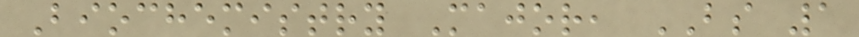Biochemistry Major, BS 1
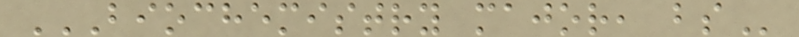BIOCHEMISTRY MAJOR, BS
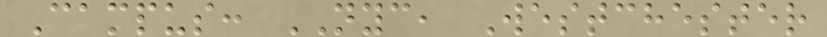Campus: NYC, Westchester
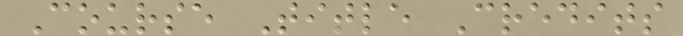Course Title Credits
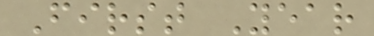First Year
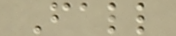Fall
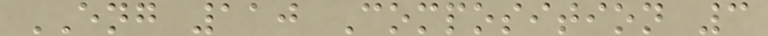ENG 110 Composition 3
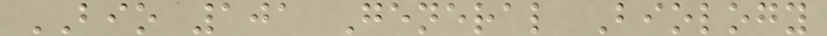BIO 101 General Biology
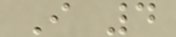I 4
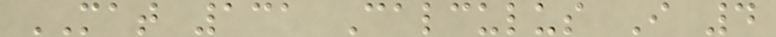MAT 131 Calculus I 4
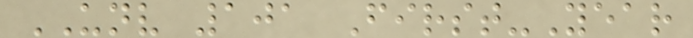UNV 101 First-Year
